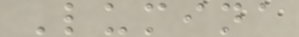Lumina
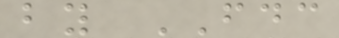by FDC
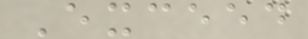Exceed
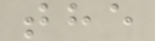the
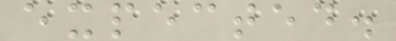expected.
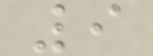9
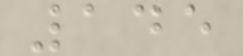145
